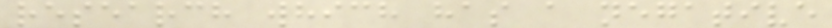research which has a negative
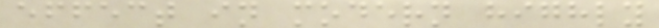effect in modern highly
